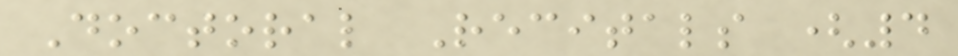Doctoral Recitals (4
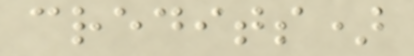credits)
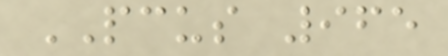PCUS 965
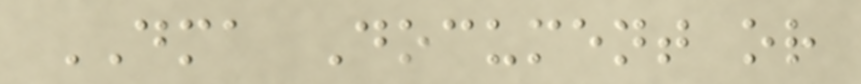DMA Document or
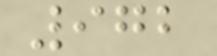972
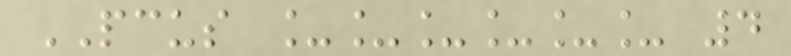PCUS ______ 4
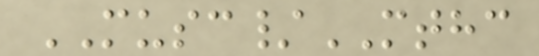MUSC/MTHC
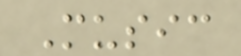Music
